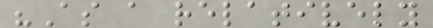"As a relatively
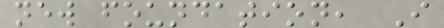new foundation, I
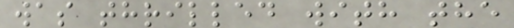was thrilled with the
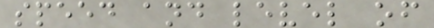speed and level of
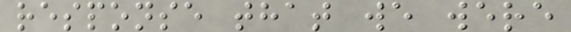response that we were
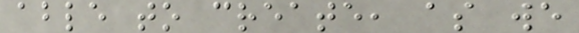able to create, as we
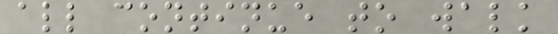all continue to walk
